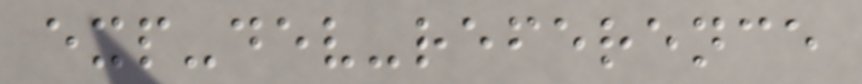exp-dev-reference
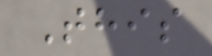This
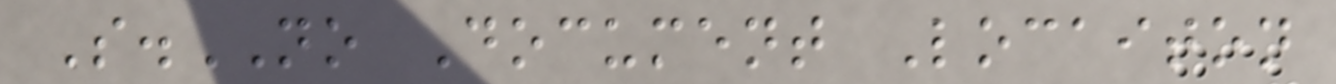S.NO Document Locaiton
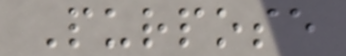Purpose
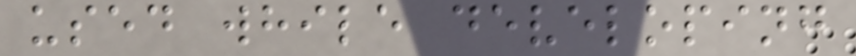used while developing
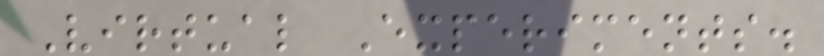Virtual Experiments.
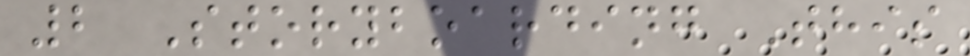2 Storyboarding This
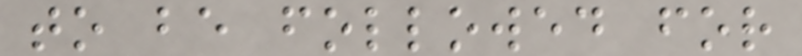to be followed for
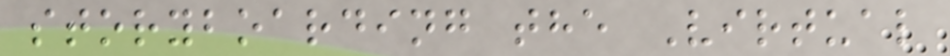storyboarding the Virtual
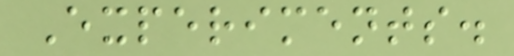Experiments.
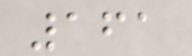161
